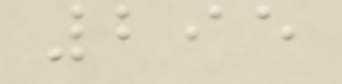295
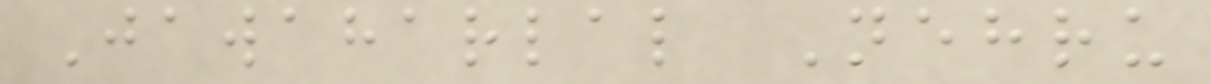Jawaharlal Nehru
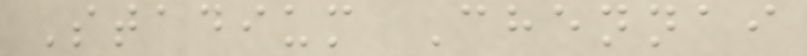Stadium Chennai
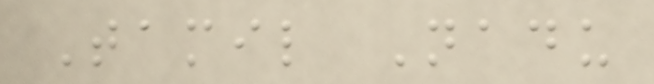Tamil Nadu
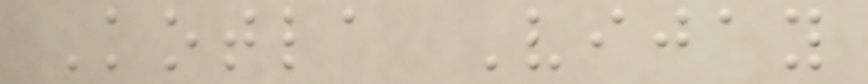Kotla Vijay
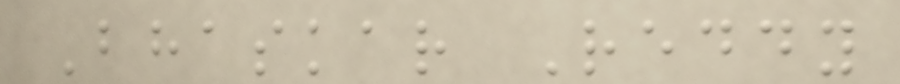Bhaskar Reddy
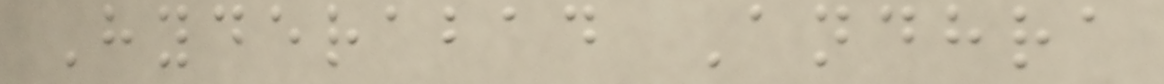Hyderabad Andhra
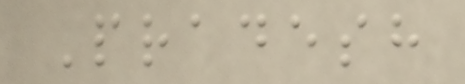Pradesh
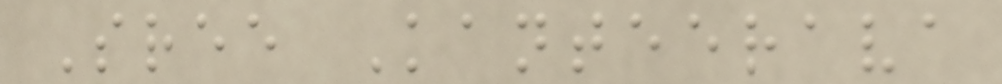Sree Kanteerava
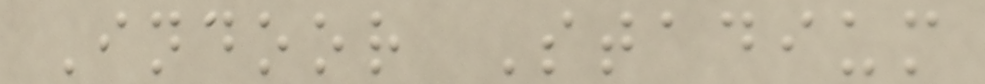Indoor Stadium
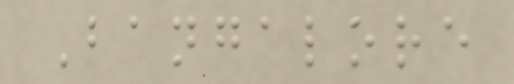Bangalore
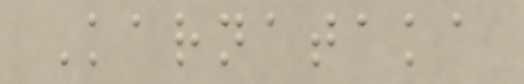Karnataka
